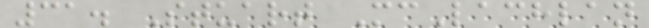31. Stuart McLachlan
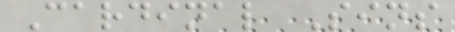Cardinal Sins
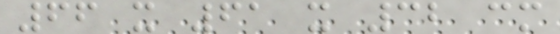66 x 61 x 32 cm
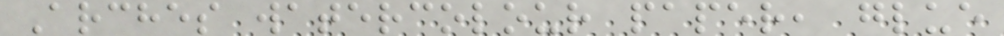Arches watercolour paper, glue
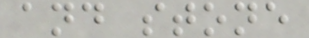and stone
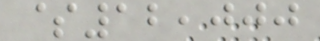$12,000
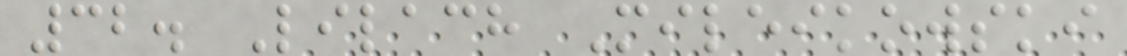32. Lilach Mileikowski
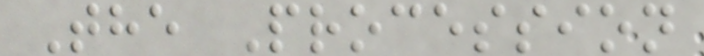The Procession
